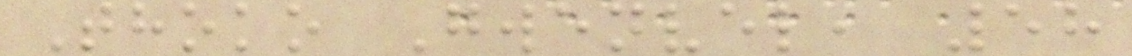Thoko Gwenvel, 58
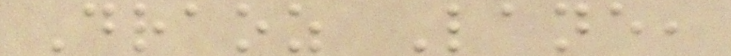Draoz Lane,
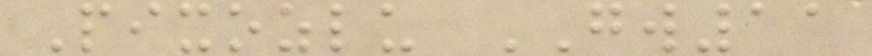Pixozlu GW11
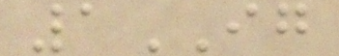1IG
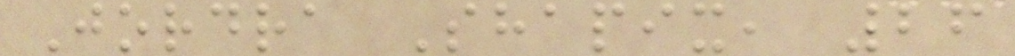Jordra Shapix, 26
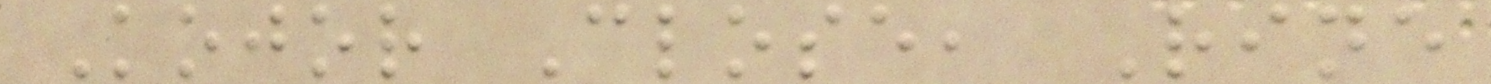Kojor Close, Rine
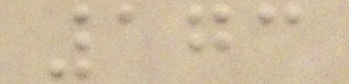173
